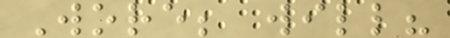Wore; will?
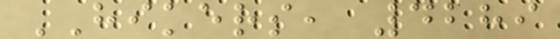HIKERS, 4289
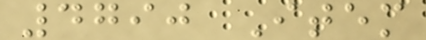4790 Item
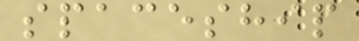spaceship
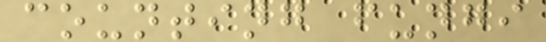counting fungi
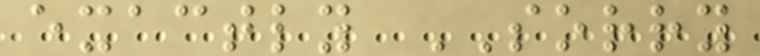exactly SORRY
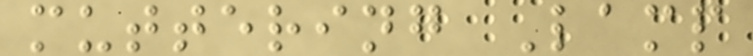muttering Lamp
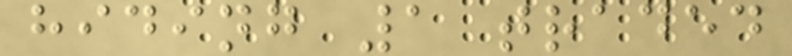hiding 1 traded
